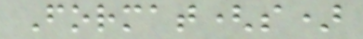Format(s)
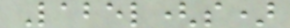Label(s)
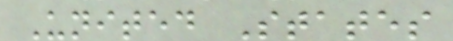United States
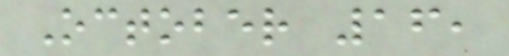October 16,
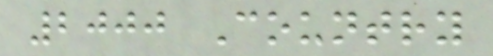2000 Country
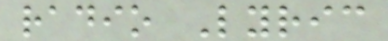radio Lyric
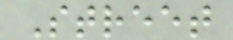Street
